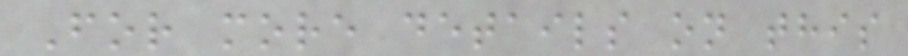For more details on this
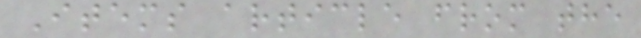Items article from the
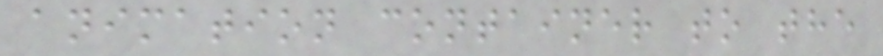animation container to the
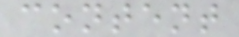content
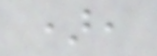),
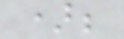);
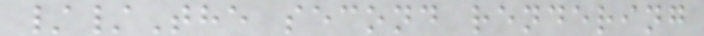//The second rendering
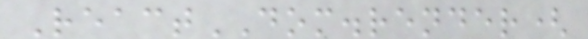ReactDOM.render(
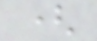(
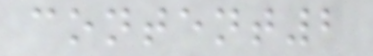content2
